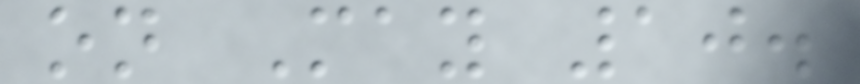on May 10.
